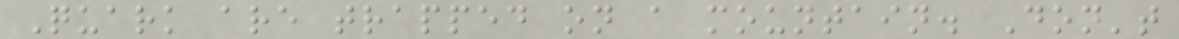Quark are trapped on a mountain. Don't
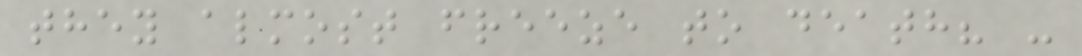they almost freeze to death? -
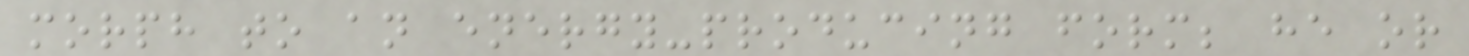morph to an energy-producing form; he or
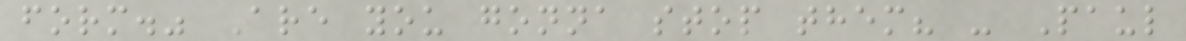form." Are you gonna stop them? - Paul
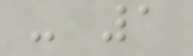- 1
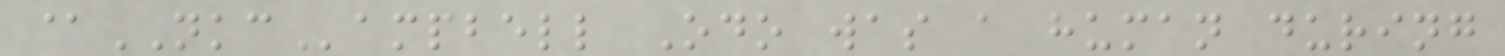@NKCampbell Odo was a human during
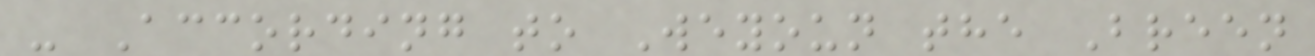- According to Weyoun the Breen
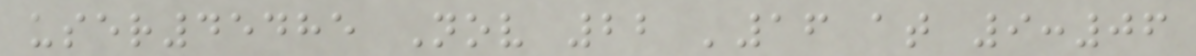user45485 Nov 22 '16 at 9:06
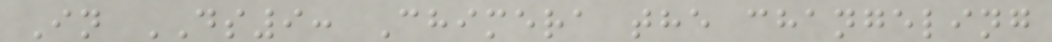In DS9: Chimera the changeling
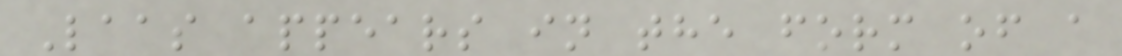Laas appears in the form of a
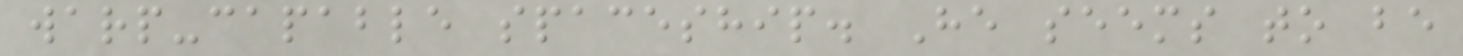warp-capable spaceship. He seems to be
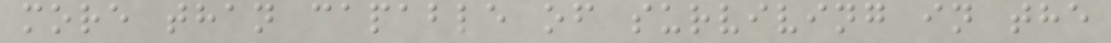more than capable of surviving in the
